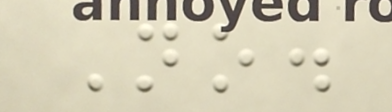No.
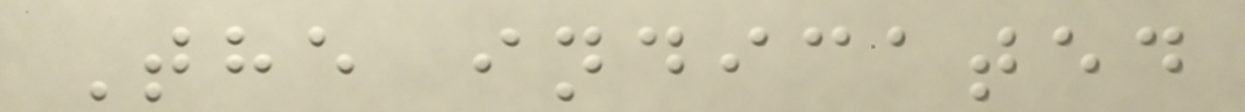The indicated
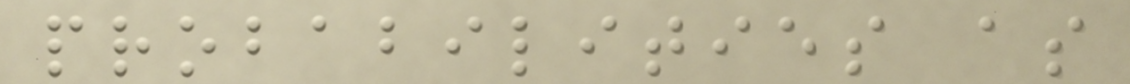probabilities as
